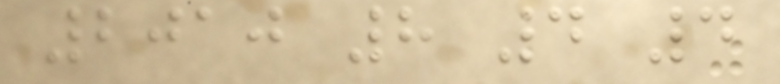2010 8 4 4
